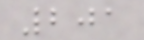201
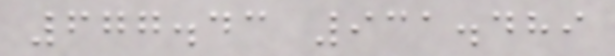677.43 931.489
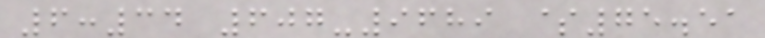6:34 607-9689 $75.51
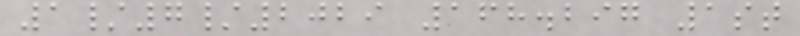1/7/2029 168.297 1st
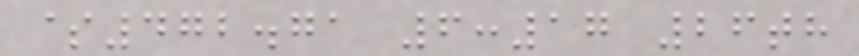$472.71 6:17 26th
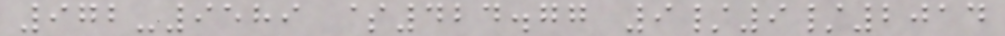972-9589 $424.77 9/9/2014
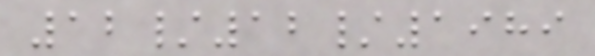12/12/1989
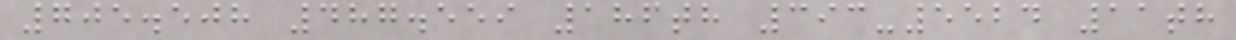705.508 487.559 186th 393-5524 11th
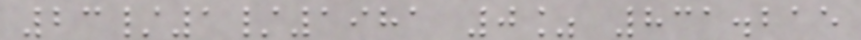23/1/1981 0% 831.215
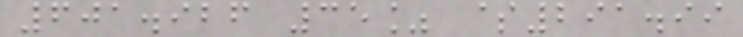601.926 35% $291.99
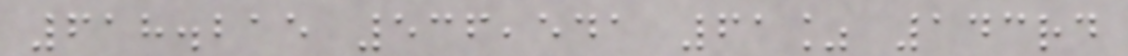618.215 536,541 61% 143rd
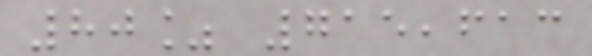80% 715,613
